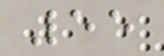55
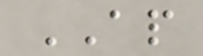AP
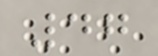47
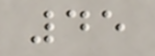45
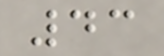43
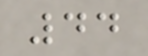44
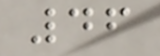46
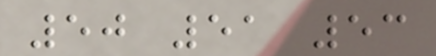50 51 53
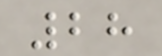28
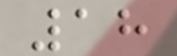18
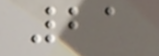21
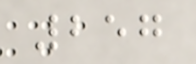257
